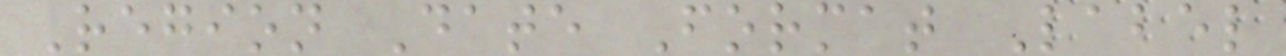Region Date Format Label
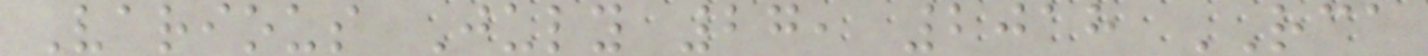Various July 27, 2018 RCA
